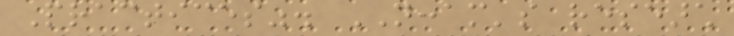Practices". NCCAM's research
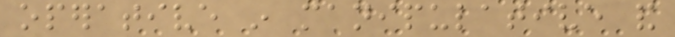operative in manipulative and
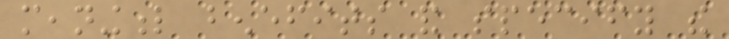meaningful benefits and specify the
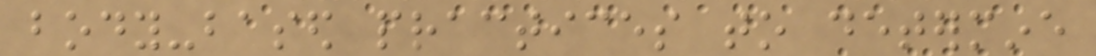body-based practices to determine
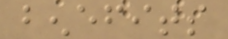benefits
